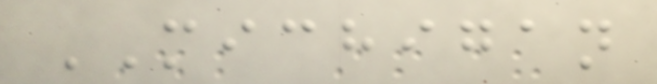MICHIGAN
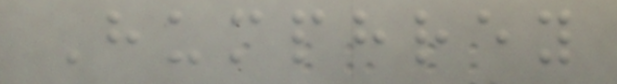Humphrey
